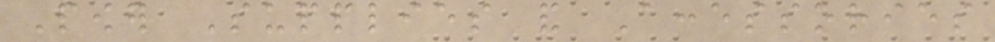Power Supplies and Accessories
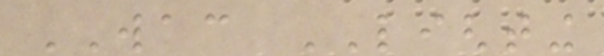WAC LIGHTING
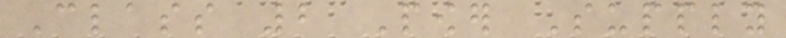Class 2 Power Supply
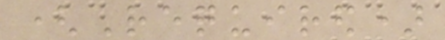(Required)
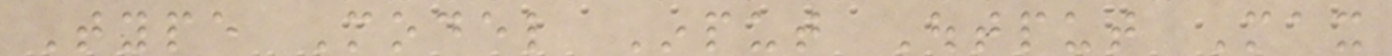Type Model Input Output Max
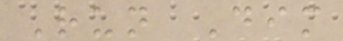Run Dim
